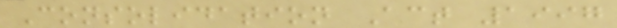Consolidation Act 1997
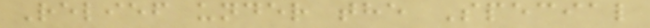Relief under the Special
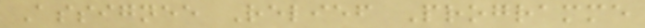Assignee Relief Programme
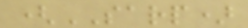(SARP)
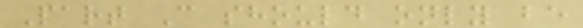Part C should only be
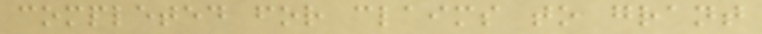completed for claims to grant
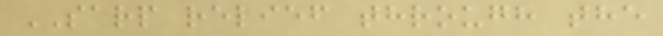SARP relief through the
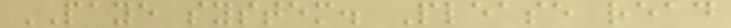PAYE system. Please read
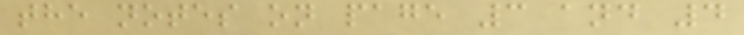the notes on page 3 and 4
